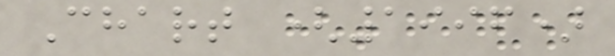Chart (1996)
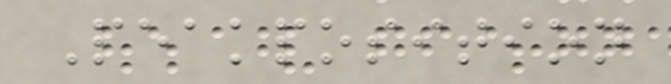Peakposition
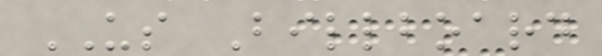US Billboard
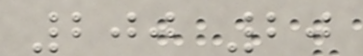200 20
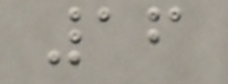16
